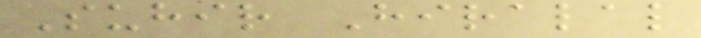Suhir Hiralal
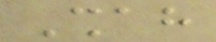Shah
